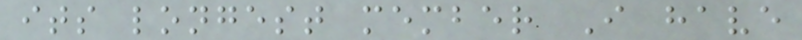its longest member I have
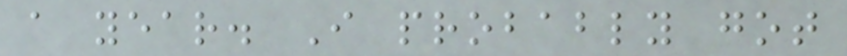a year. I probably got
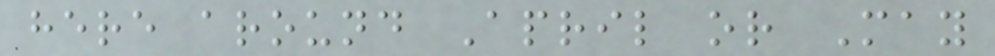here around April or May
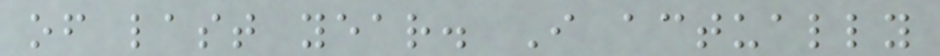of last year. I actually
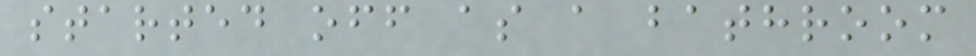started off as a bathroom
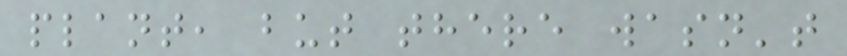plant, but there wasn't
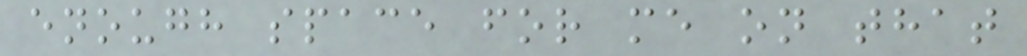enough space for me on that
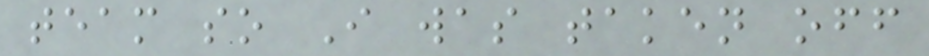team so I was taken off
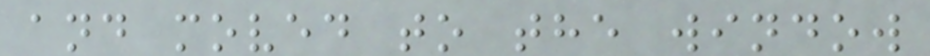and moved to the window
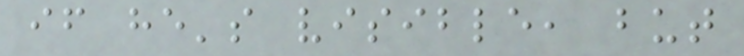if he's visible, but
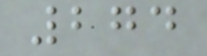274
